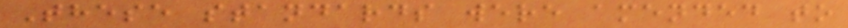These standards were amended to
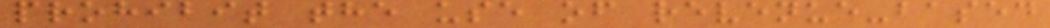prohibit the use of revenue-based
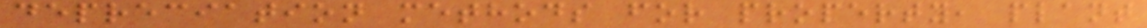depreciation methods for property, plant
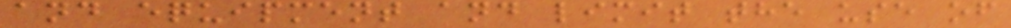and equipment and limit the use of
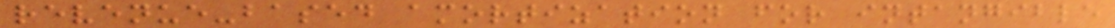revenue-based amortization for intangible
